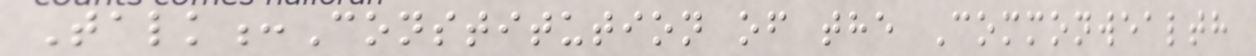Talk:Constitution of the Commonwealth
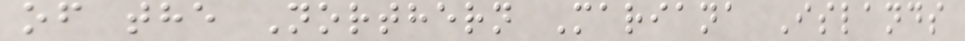of the Northern Mariana Islands
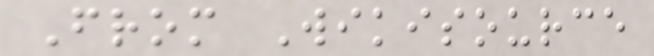From Wikisource
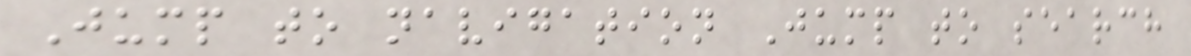Jump to navigation Jump to search
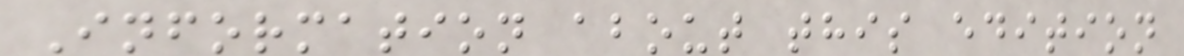Information about this edition
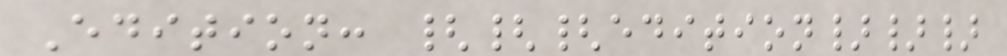Edition: {{{edition}}}
